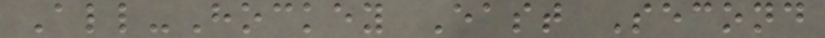All-Hockey East Second
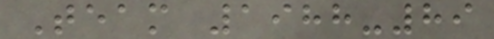Team 1988-89
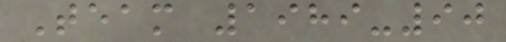Team 1989-90
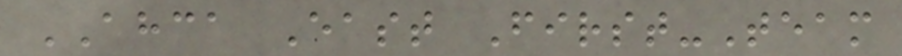AHCA East First-Team
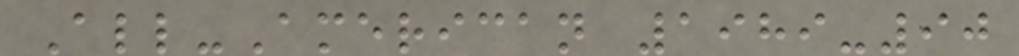All-American 1989-90
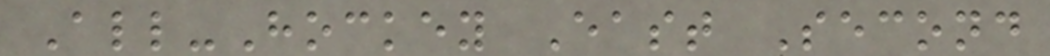All-Hockey East Second
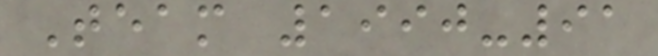Team 1990-91
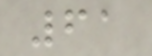61
